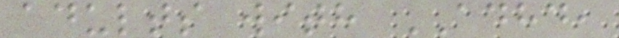adults with ADHD,
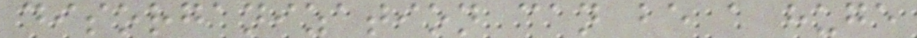disorganization can be a huge
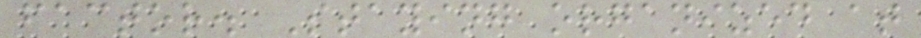factor. Staying organized at
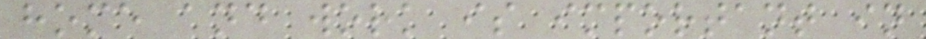home and work is important in
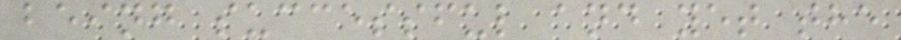being successful and yet the
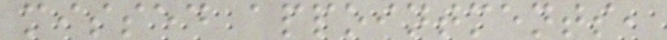missed appointments,
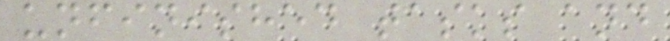unfinished tasks and
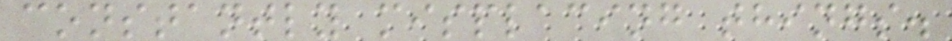constantly misplacing things.
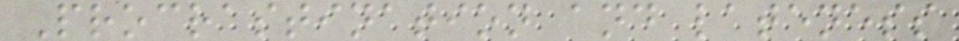Procrastination and lateness
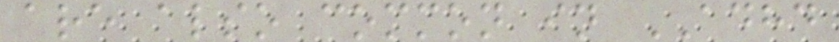are also common in ADHD
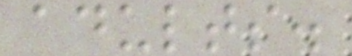adults.
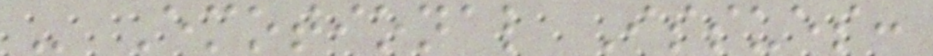- Emotional Issues:
